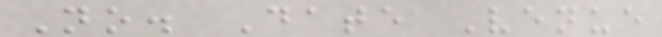No. Date Venue
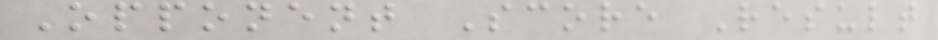Opponent Score Result
